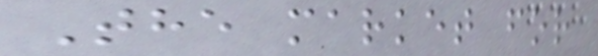The market for
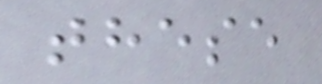these
